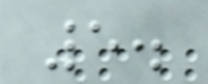5.
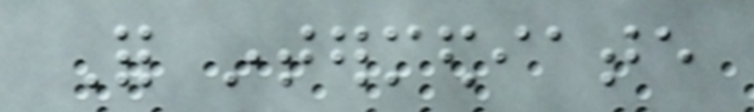For intermediate
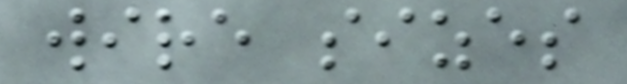wire sizes
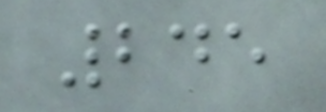245
